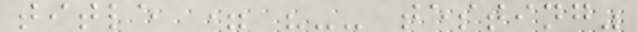title = "-- testing"
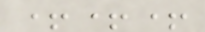+++
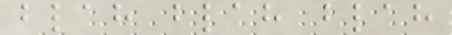blah blah blah
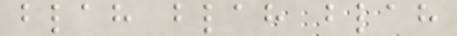blah blah blah
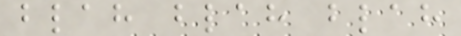blah blah blah
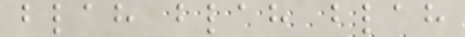blah blah blah
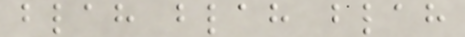blah blah blah
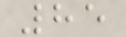85
